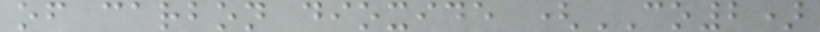of carbon dioxide (CO2)
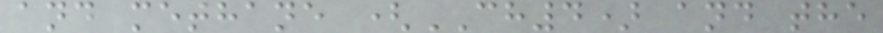and methane (CH4) and the
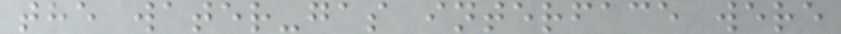the water-gas interface were
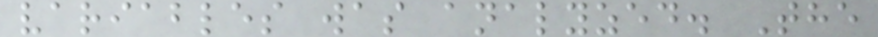variables was analyzed. The
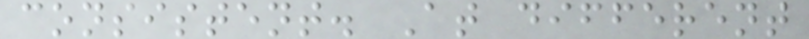consistent. At different
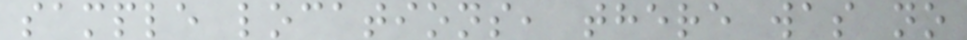sample locations, there was no
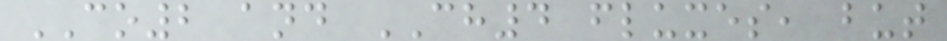CO2 and CH4 fluxes, but
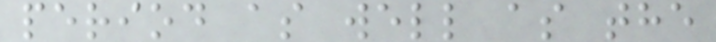period as well as the
